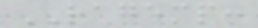RAGEMP:
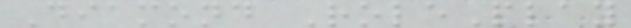Diamond RolePlay
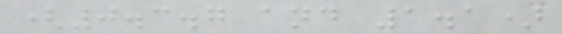(0.3.7 and 1.1)
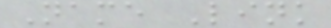Name Link
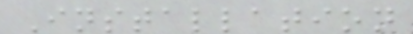Installation
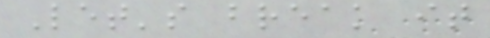Let's break it
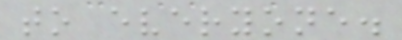to everyone.
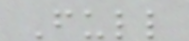Full
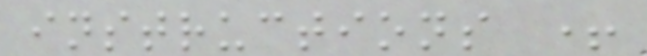instructions +
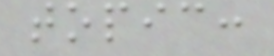topic:
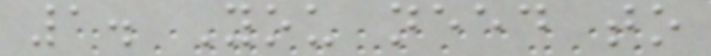1. You need to
